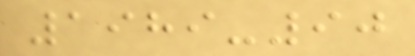1989-90
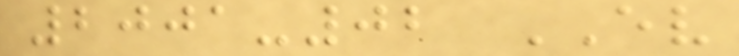2001-02 EV
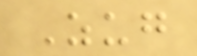Zug
